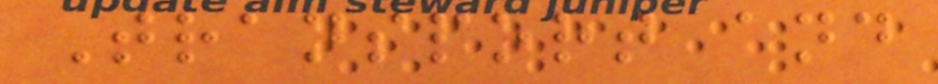Transport and
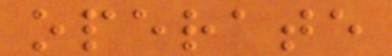operate
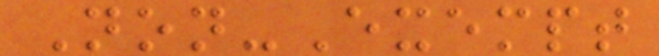Non-Exempt
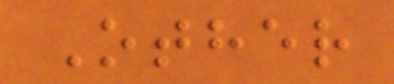Other
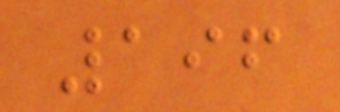196
